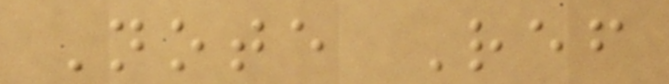Note Ref
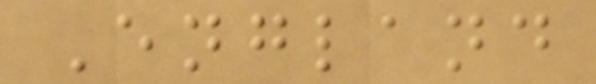England
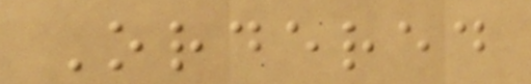Ordered
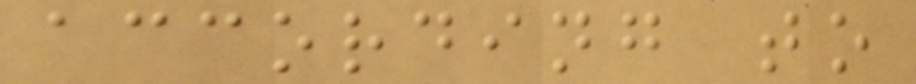according to
